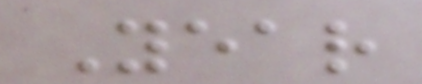Year
